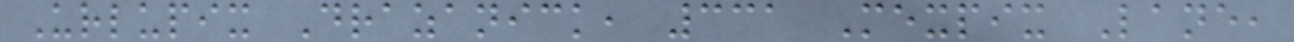Urlupix Drazanick, 331 Mexpix Lane,
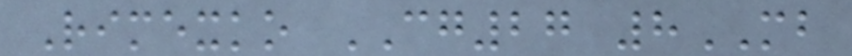Rimexko CG27 8MB
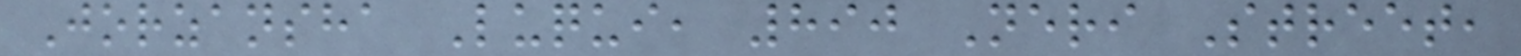Jorzansha Luqui, 890 Neri Street,
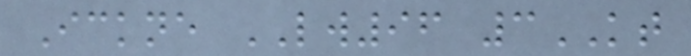Ickne LW96 3KT
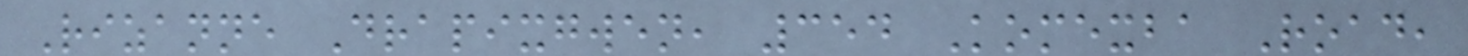Rizanne Drapixgwen, 354 Komexba Road,
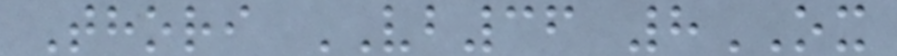Thori VB36 8OX
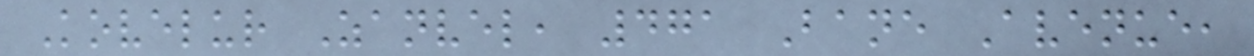Kovelur Zanvel, 471 Bane Avenue,
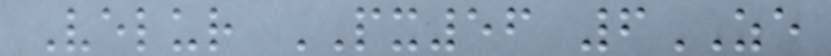Velur PX56 6ZE
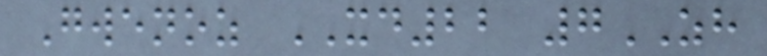Gwenoz XD22 7ZH
